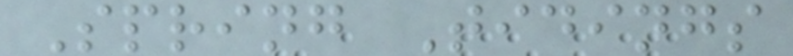Spring Tidings
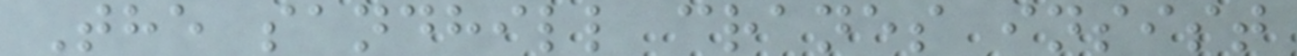The sandhill cranes insist
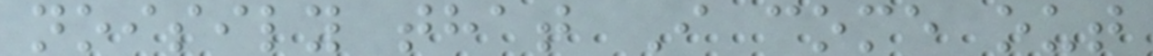noisily that I come out
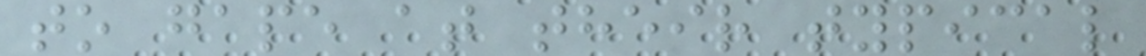to gape at their typical
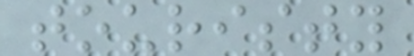touristy
